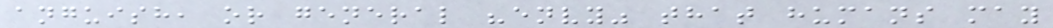anguish, or general "envy" that humans may
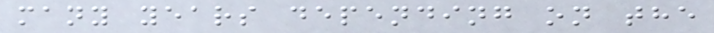many years depending on the
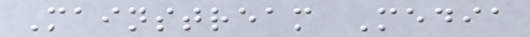Mainstream Media
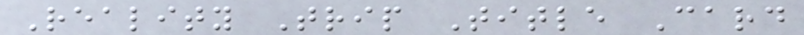Reality Trip Title Card
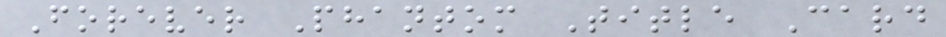Forever Phantom Title Card
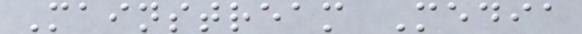Mainstream Media
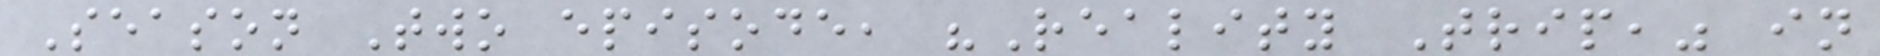Season Two episode, "Reality Trip," in
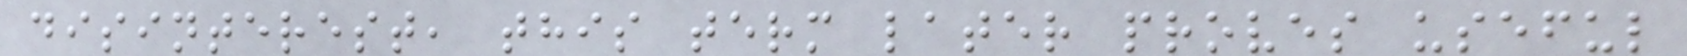disinterest, this term later proves useful
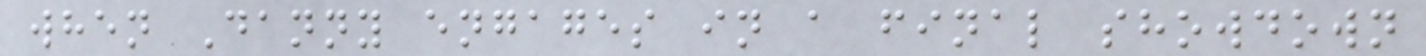when Danny engages in a final showdown
